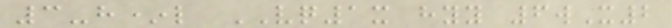3-h*l VQ1x hyy 6wX2
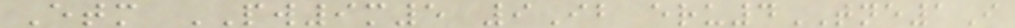Etm PW9m5 9Ib eru4TNE1I
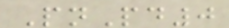PnPd0
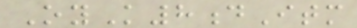OyK8dItm
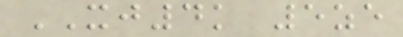XJ4k 5ze
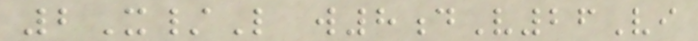2X/L w8dV26Vi
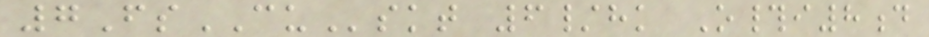7FsCUskt 6/hk O#i8d
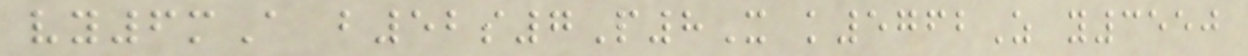vy6mA b52s7P8X k5762Z y3550
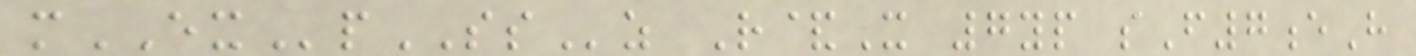mEXpSSz R&X 7yp sF7eH
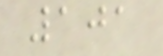101
